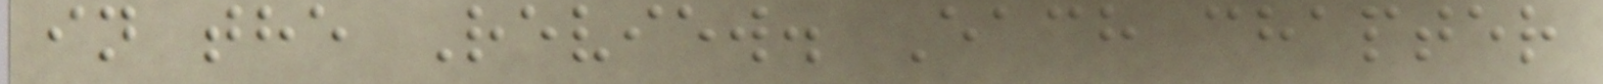in the Review. Each chapter
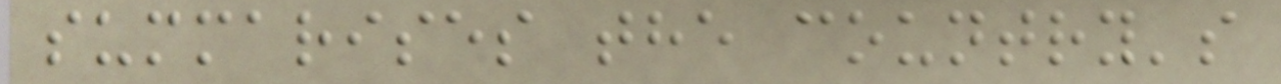summarises the country's
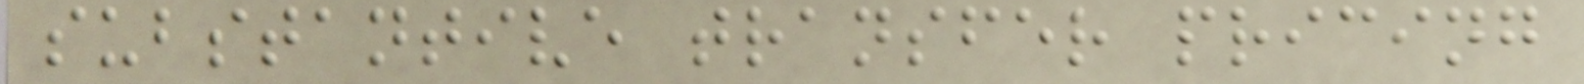substantive transfer pricing
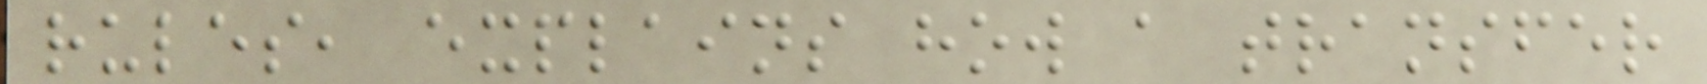rules, explains how a transfer
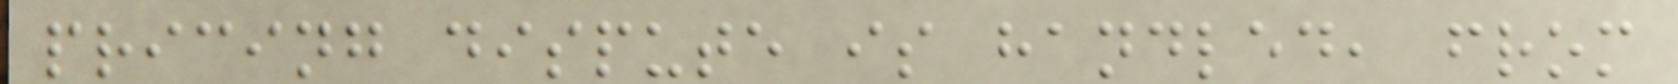pricing dispute is handled, from
